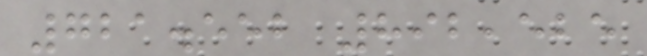721.552 892,525
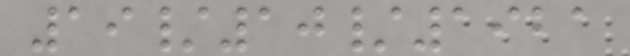19/10/1921
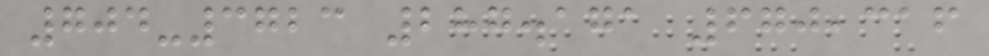704-3723 287.171 670,316
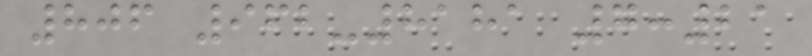806 962-8181 7:21
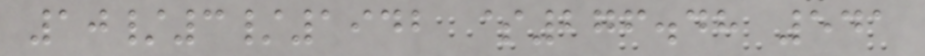10/3/1942 $276.48 541
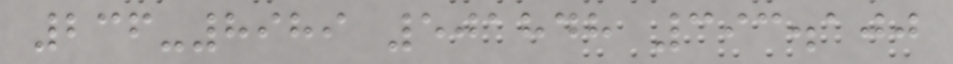236-8989 501848 393.100
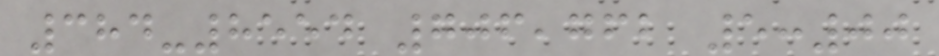384-8554 706,762 5:00
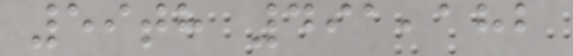59th 491,182
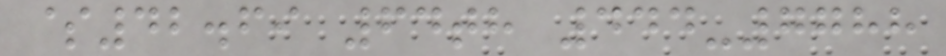$42.69 64th 444-7788
